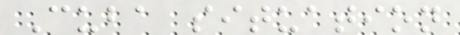Cuba situation
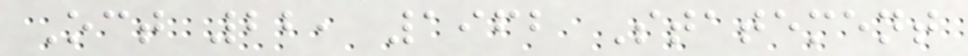Oct 22, 1962 Statement
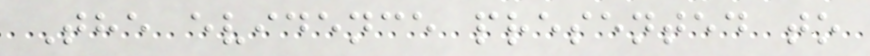The evidence presented to
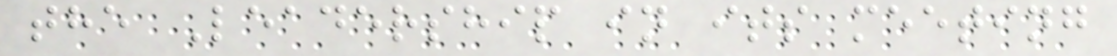the Leadership in its meeting
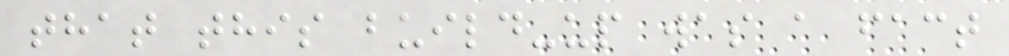that this build-up was a fact
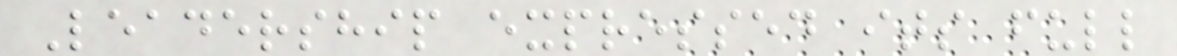Leadership expressed its full
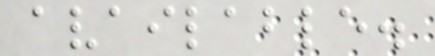available.
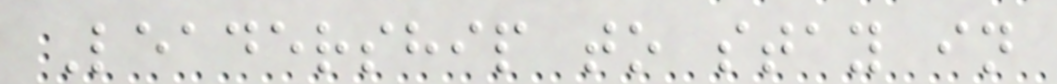Leadership to stay in
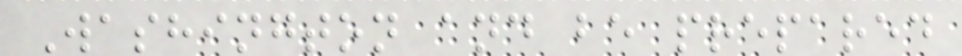Washington and be prepared
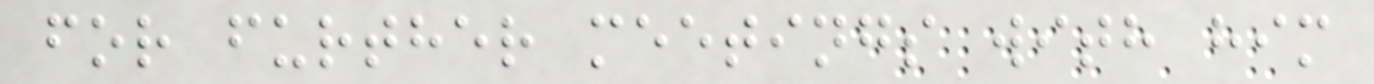for further meetings with him
